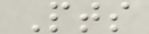Pts
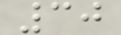30
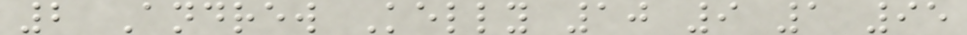2 Andrew Kelly 10 9 1 95
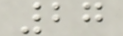27
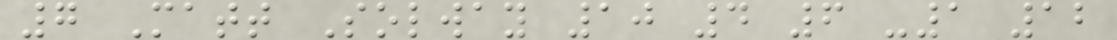7 Matt Solway 10 4 6 -1 12
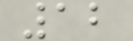12
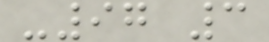-97 3
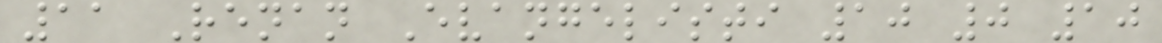11 Renan Evangelisti 10 0 10
